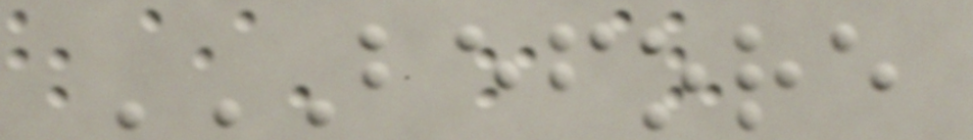BEFORE
